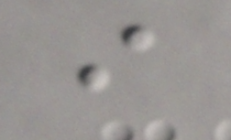i
